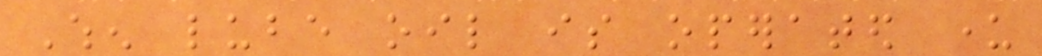When lube oil is operated under
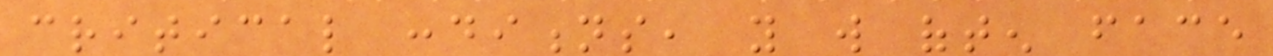critical conditions, you will often face
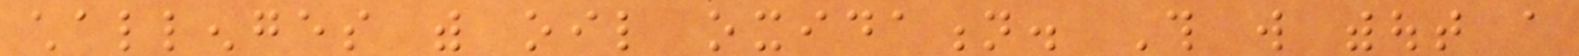challenges with oil oxidation. This will without a
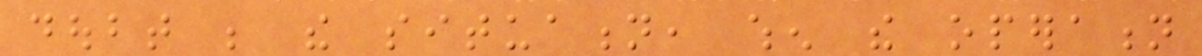doubt be the situation, when the operation
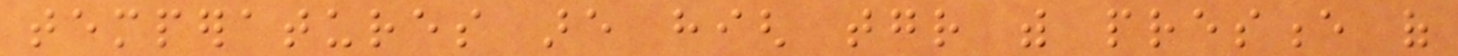temperatures are high together with presence of
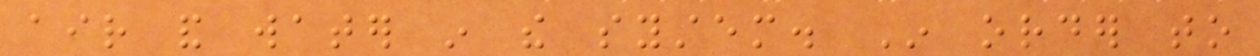air and water in the system. In order to
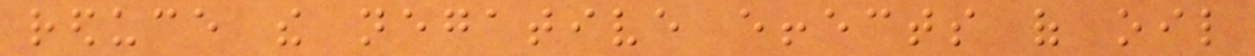reduce the negative effects of oil
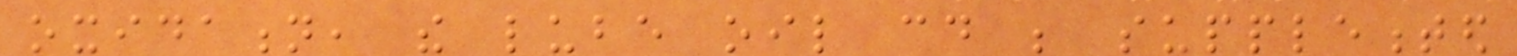oxidation, the lube oil could be supplemented
